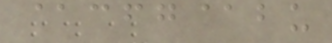@cfg@bu
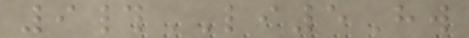9#LI5Hw
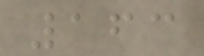163
